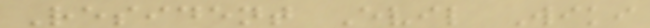Resident Evil Wiki
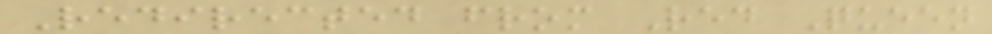Redirected from Red Queen
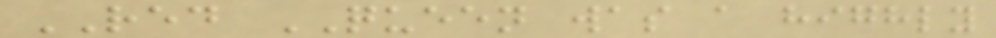RED QUEEN was a highly
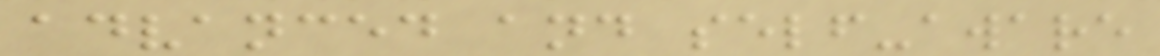advanced and self-aware
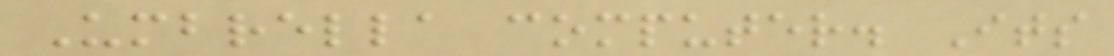Umbrella computer. Its
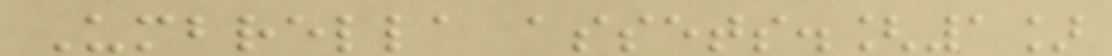Umbrella assets.[1]
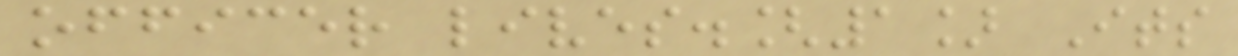officer lives.[1] Its
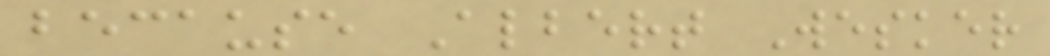because Albert Wesker
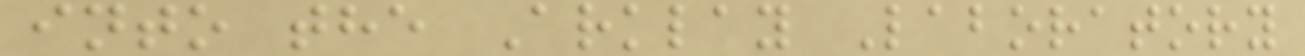into the Arklay Laboratory
